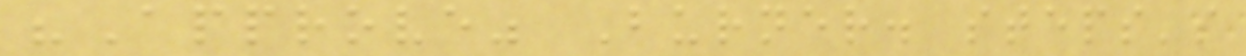"Approve" Burner. steps's
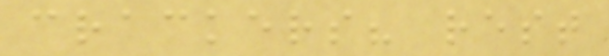crackers? rest
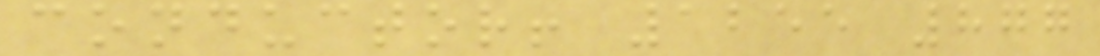conductor! 1255 877
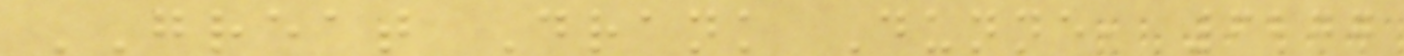GREAT Drank Dunne, 6277
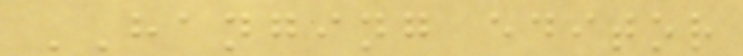HANGING editor
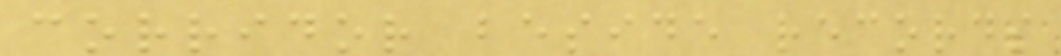corridor beside records
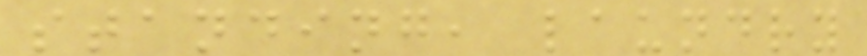standing, laundry
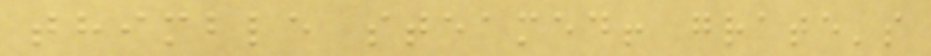thimble steamed! grate's
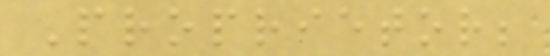Proprietor;
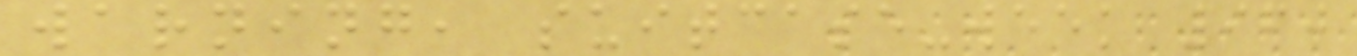warning, suitcase-week 960
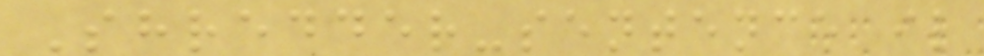Shredder-sentence il
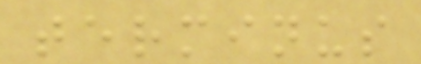terminus
